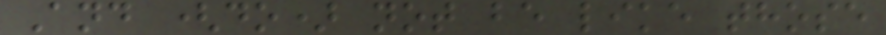And (do) not be like those
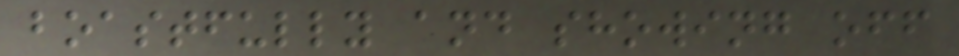boastfully and showing off
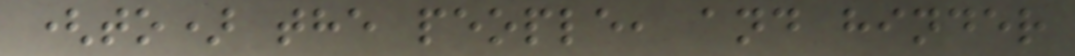(to) the people, and hinder
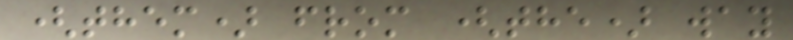(them) from (the) way
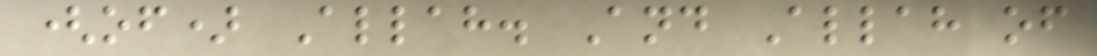(of) Allah. And Allah of
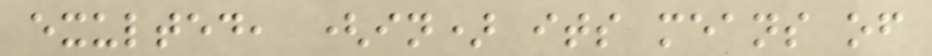exulted, (in) its means of
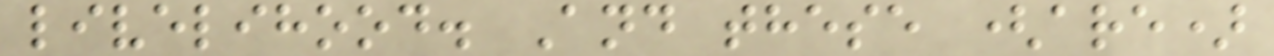livelihood. And these (are)
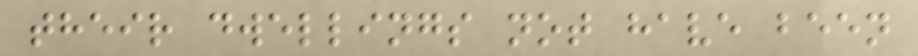their dwellings not have been
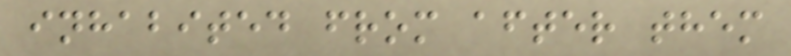inhabited from after them
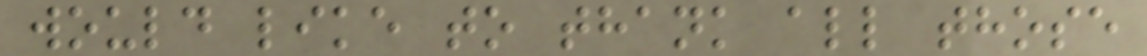would like to thank all those
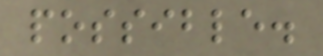possible.
